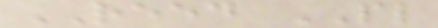REED PL
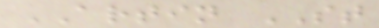ARTIN ST
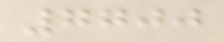7700
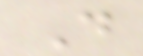D
